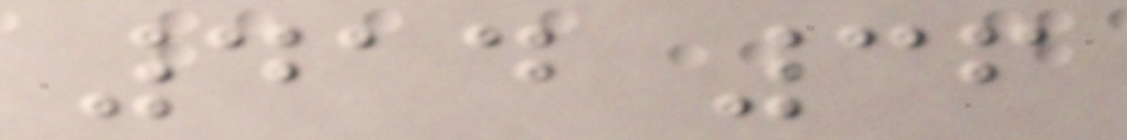414 36
